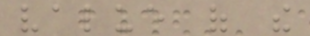value of the
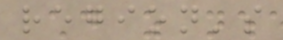region's
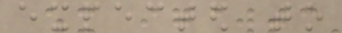expected to
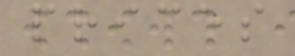prices
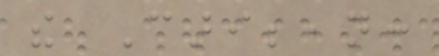the Caribbean:
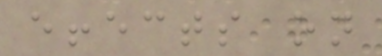effects on
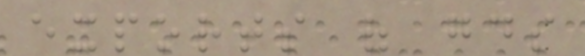exports of goods
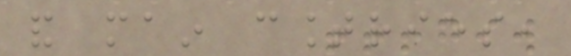and main countries,
